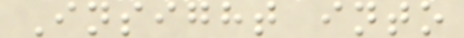Insight into
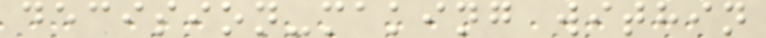decision-making within
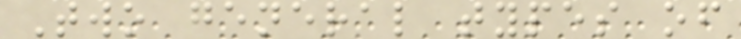Two general types of
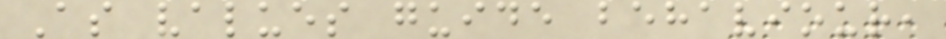As values guide behaviour,
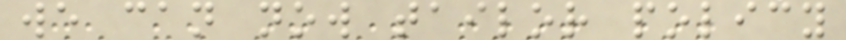we can now tailor policy
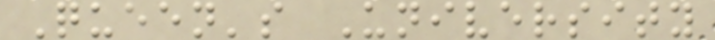Queen's University
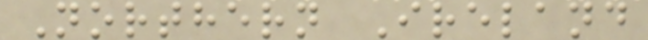Northern Ireland
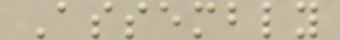Assembly
